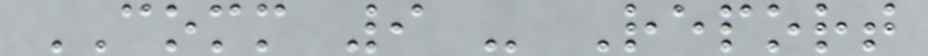COMM 9 - Report
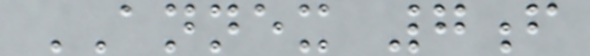ANNEX 7f
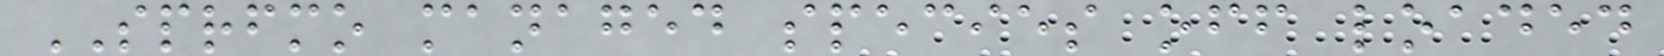SPRFMO managed species off loaded
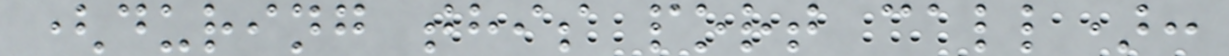(during this port call):
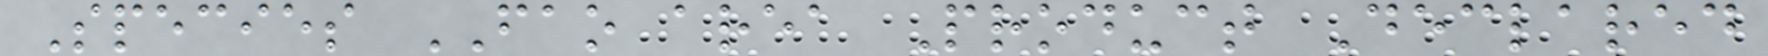Species FAO area Product Declared
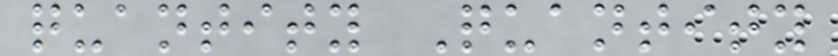quantity Quantity
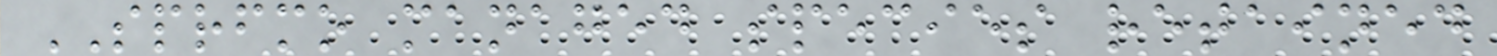SPRFMO managed species retained
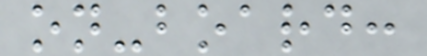on-board:
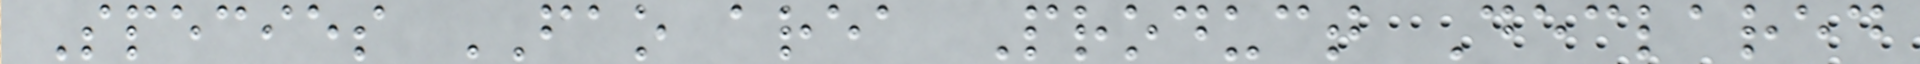Species FAO area Product Declared
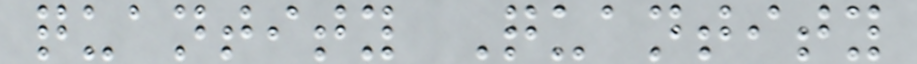quantity Quantity
